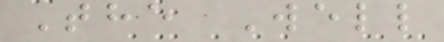The Well
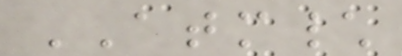ATM\
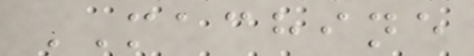MACHINE
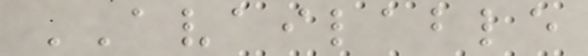AVAILABLE
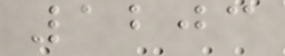1203
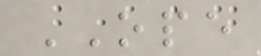OPE
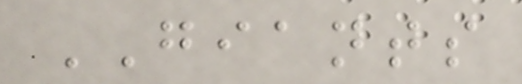GIANTS
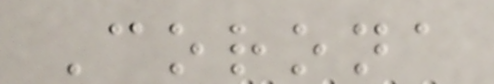Corona
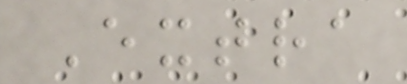Extra
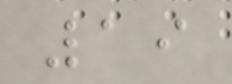19
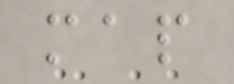map
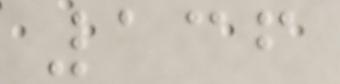136
